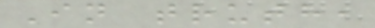In truth,
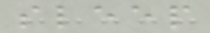sleep
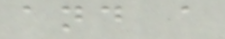and a
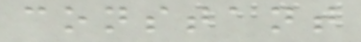constant
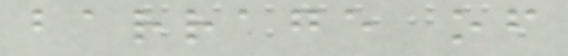barrage of
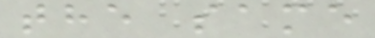the same
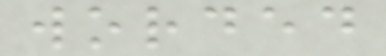worded
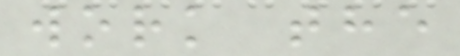work the
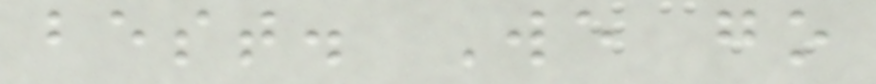best. We go
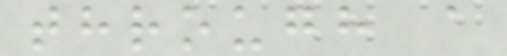through a
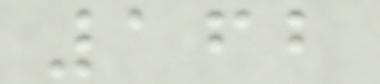162
